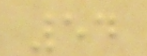54
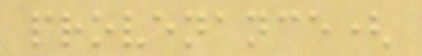provenance(
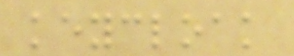keycloak
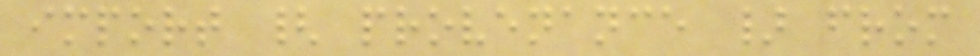import { provenance } from
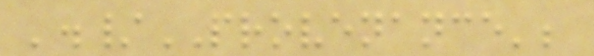'./PROVENANCE';
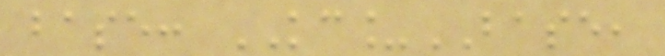base: KC_BASE,
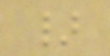}
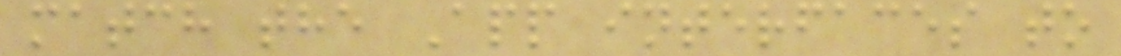match the App interfaces to
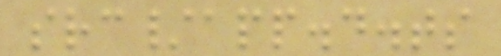src/app.d.ts
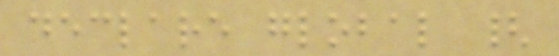declare global {
